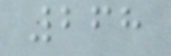268
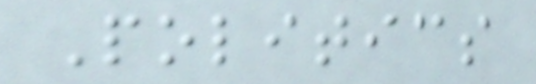Politics
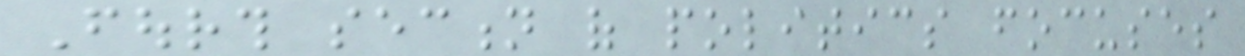Fourth section of politics focuses
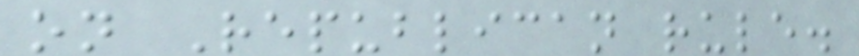on Republican rule.
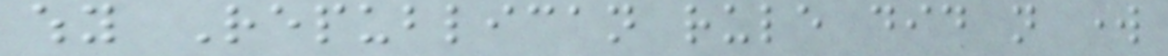why Republican rule did not work
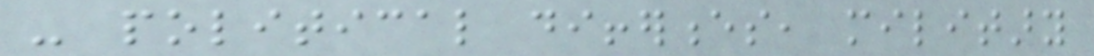- political differences, military
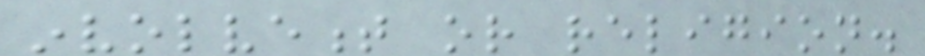involvement or religion.
